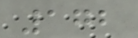172
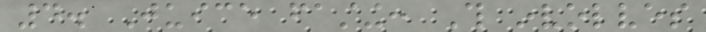4. Juice fasting: This involves
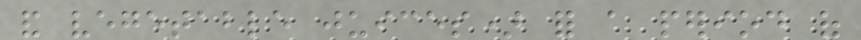and vegetable juices) for a period of
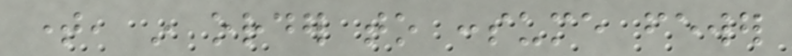time, in order to consume fewer
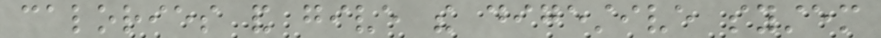calories and give the digestive system
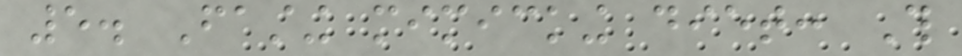5. Fasting mimicking diet: This
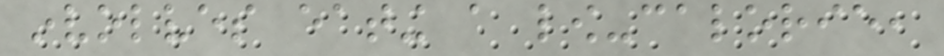involves eating a low-calorie,
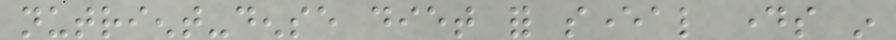nutrient-dense diet for several days in
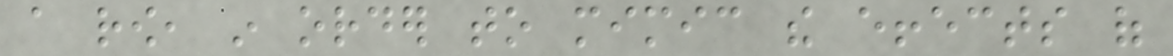a row, in order to mimic the effects of
